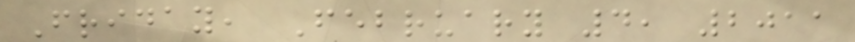Friday, February 4, 2011
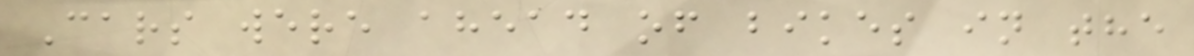Cars were ahead of bikes in the
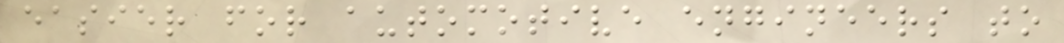easier for automotive engineers to
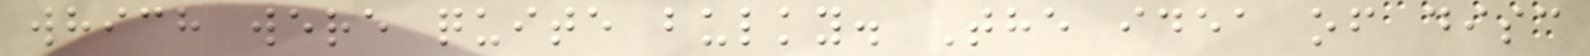which were quite bulky. The idea of disc
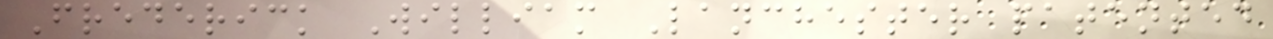Frederick William Lanchester patented
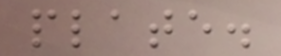plate.
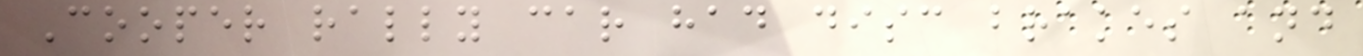Cooper rally car had disc brakes and
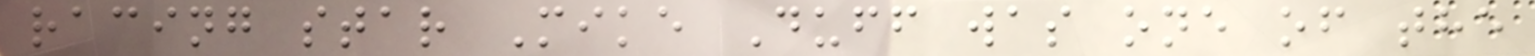racing star Mike Duff was one of the
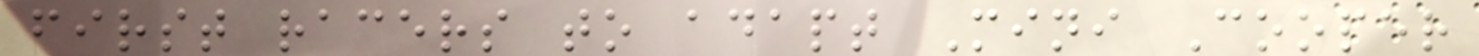first racers to adapt Mini Cooper
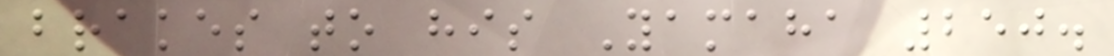brakes to his Yamaha 250.
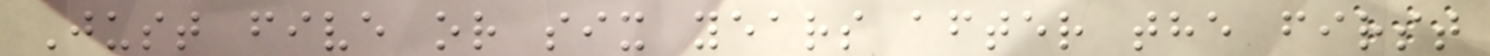Just five or six years after the first
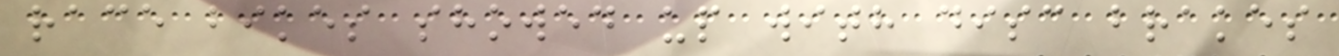race bikes showed up with disc brakes
